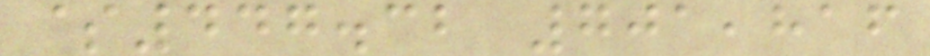$447.32 701,816
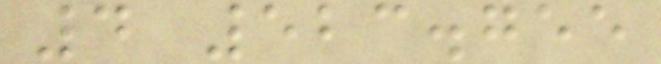4 523.755
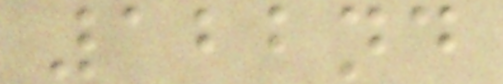122nd
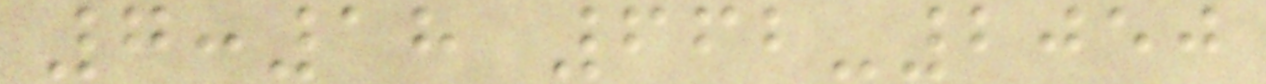7:18 662-2050
